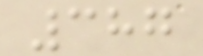387
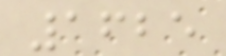1625
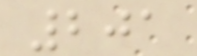201
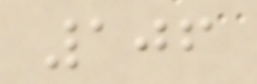106
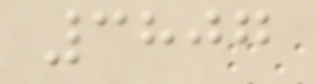3807
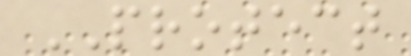PROTECT
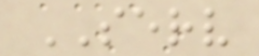SERV
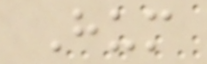Hum
